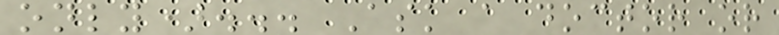only)... Ask a doctor or
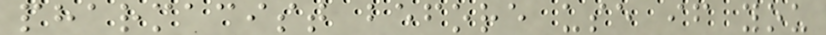pharmacist before use if you
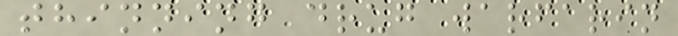thinning drug warfarin
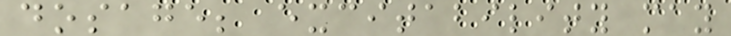dosage; excitability may
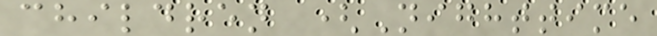children (Nighttime
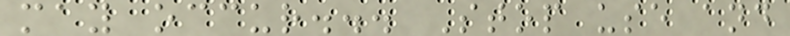may occur... Stop use and
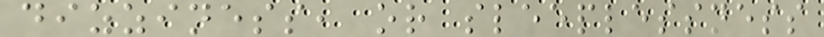dizziness, or sleeplessness
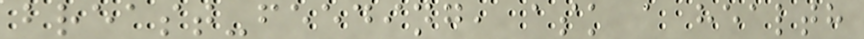breast-feeding, ask a health
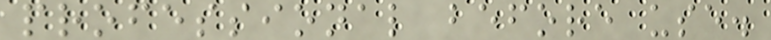professional before use.
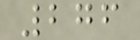276
